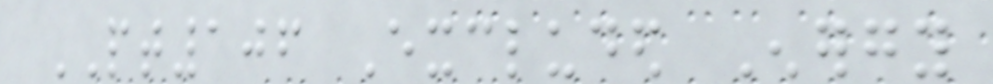PT106 Excluded Energy
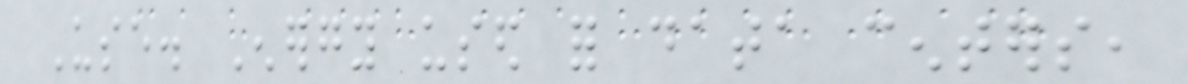Use. Energy used for data centers,
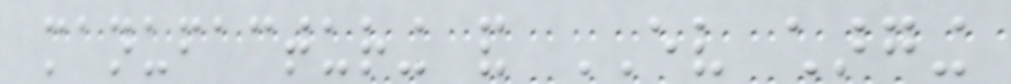manufacturing and EV charging
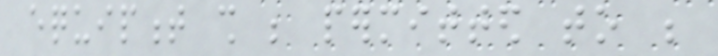equipment shall be permitted to be
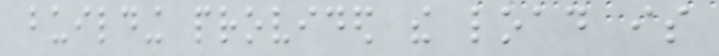building provided the load is
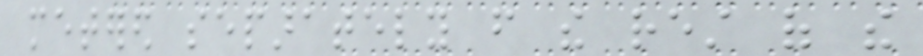metered separately from the rest of the
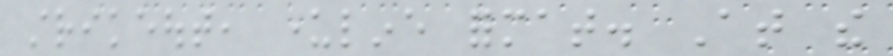strikeout, underline format. At the
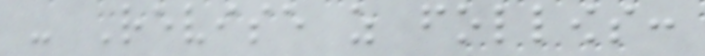- Revise as follows:
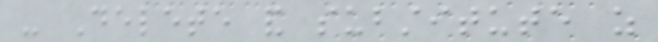- Delete and substitute as
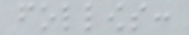follows:
